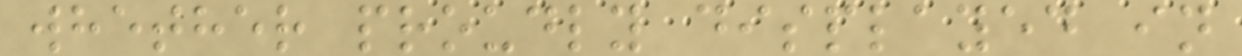whether proudly displayed in
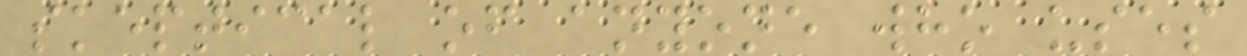skeptical of anyone who uses
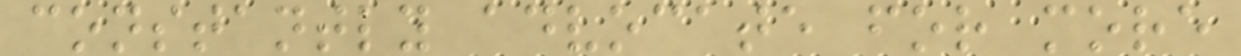constantly advocate for more
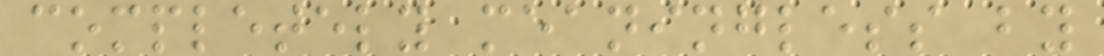completely meaningless by
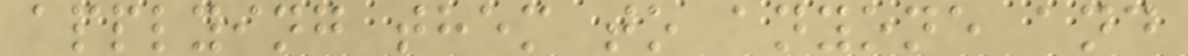applying them to anyone and
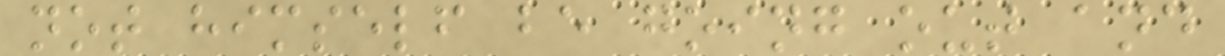not himself be going out and
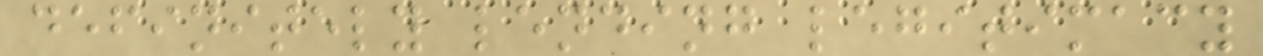definitely lending legitimacy
